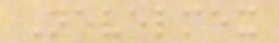Nevelmex
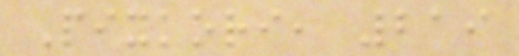Pixkori, 219
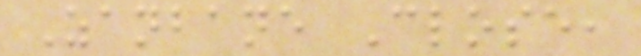Zanbane Close,
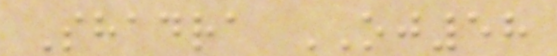Shadra OJ58
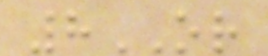8OR
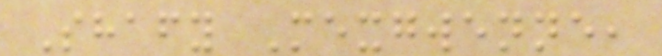Shafy Mexgwenne,
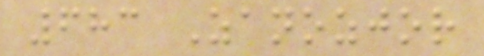683 Zanozjor
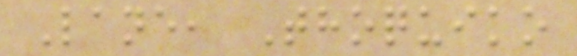Lane, Thoquiko
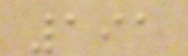191
